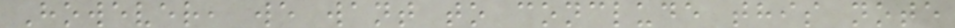However, we want to conclude this note
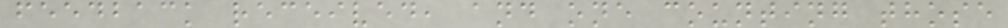feedback received, and one counting those
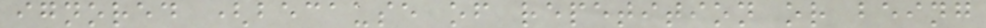ignored (because of repetition or being
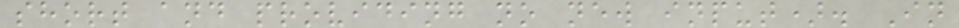short and providing no new input). In
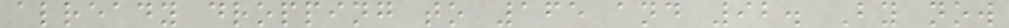already dropping to 165 and 92. By now
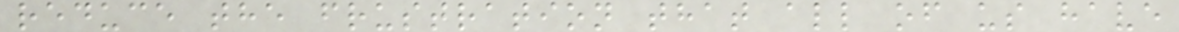reduce the frustration that all of us have
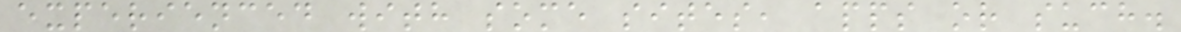experienced with some sites, apps or such.
